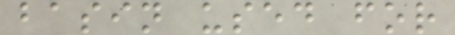basin used for
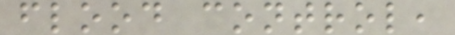flood control,
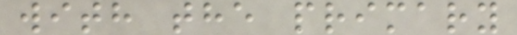with the primary
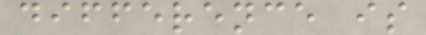difference is
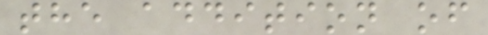the addition of
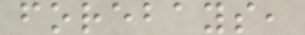forebays,
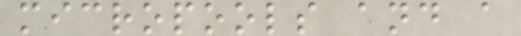micropools and a
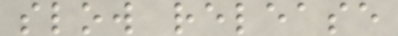slow release
